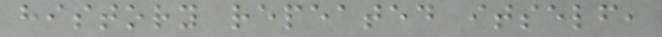history repeated itself,
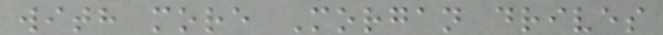with more Morgan drives
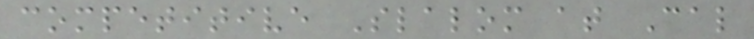competitive Slalom at Cal
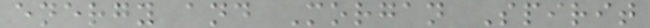energy and Morgan Spirit
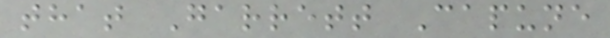that Garrett Capune
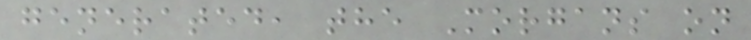generated, the Morgans on
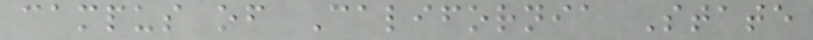campus of California State
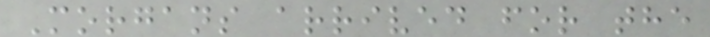Morgans arrived for the
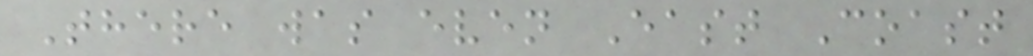There was even East Coast
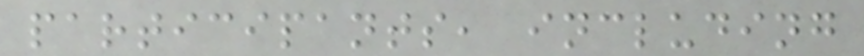participants, including
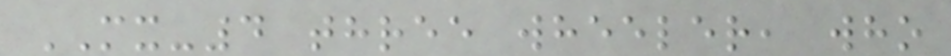MX-4 three wheeler, who
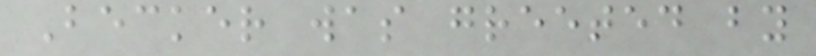Becker was greeted by
